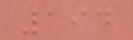194
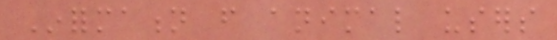Information from animal users
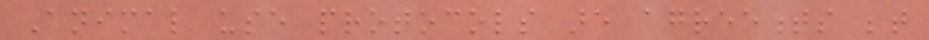Animal use protocols are agreements between
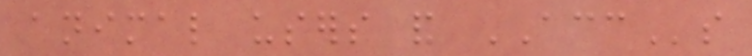animal users and ACCs
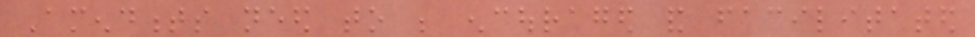Amendments need to be encouraged and facilitated
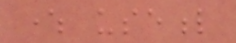where useful
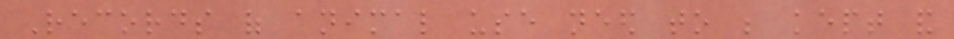Records of animal use need to be kept and
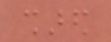shared
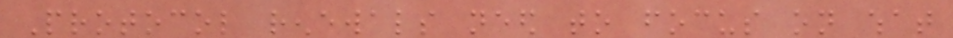Protocol renewals need to focus on what
